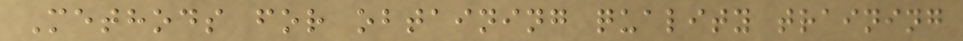Methods for obtaining quality training
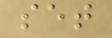set
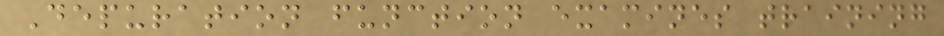Depuration function examines training
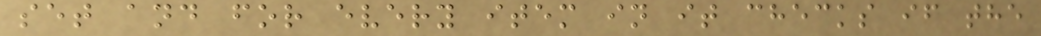set and for every item in it checks if the
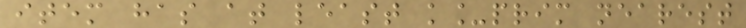item has at least k_prim nearest
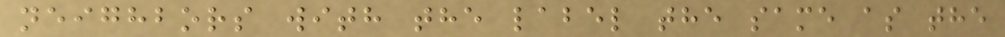neighbors with the label the same as the
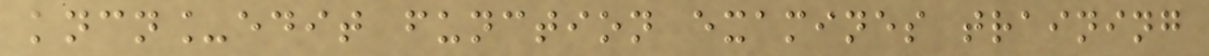kncn_edit function examines training
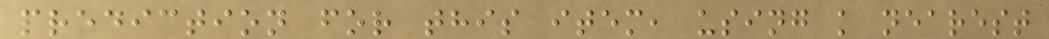prediction for this item, using k nearest
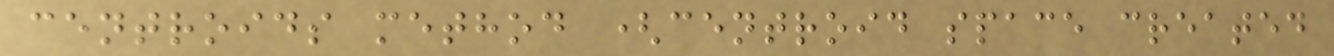centroids method (centroid space created
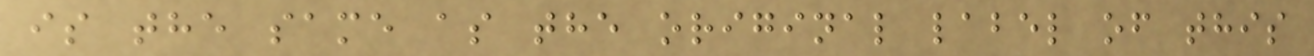is the same as the original label of this
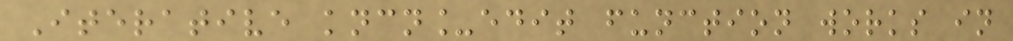Iterative kncn_edit function works in
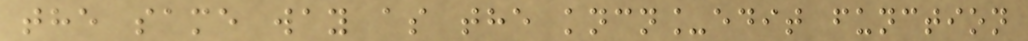the same way as the kncn_edit function
